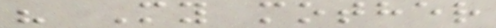" My mother
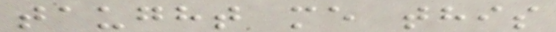taught me this
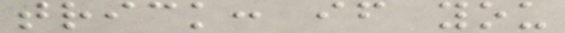trick: if you
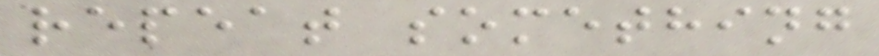repeat something
